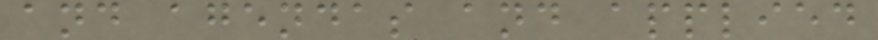and agendas and applied
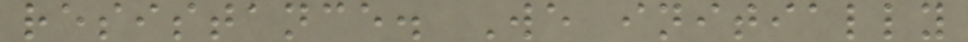resistance. We initially
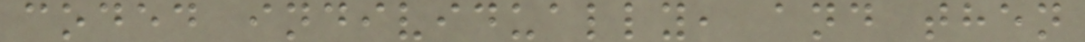coded individually, and then
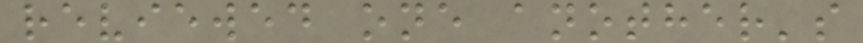reviewed one another's
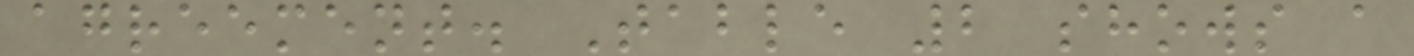agreement. Table 2 shows a
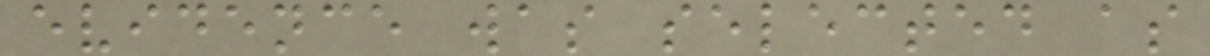evidence was selected as
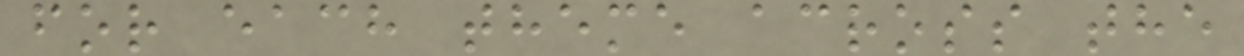for each theme across the
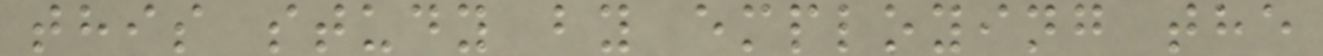this study by employing the
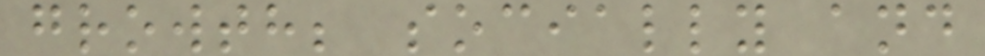growth; socially and
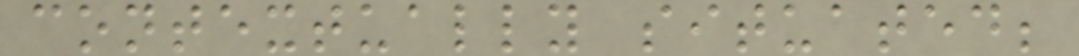contextually situated;
